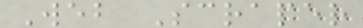Web Scraper
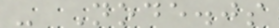- Node.js
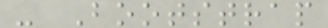- Bootstrap
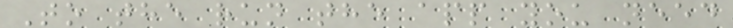To the run the app you need
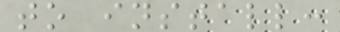to install:
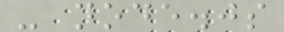- node.js
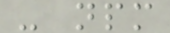- npm
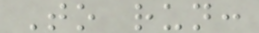To run:
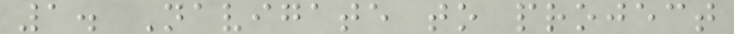1. Navigate to project
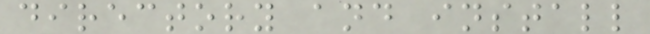directory and install
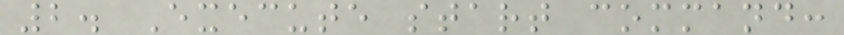2. Execute start command:
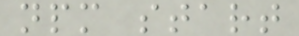npm start
